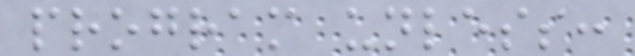program unless:
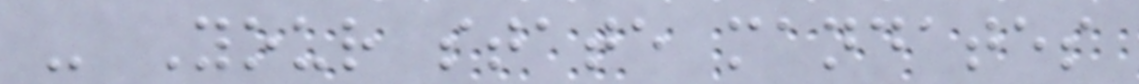- Your state mandates
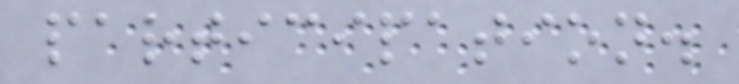participation.
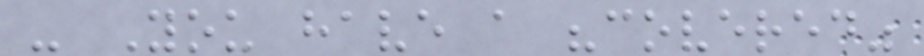- You have a "covered"
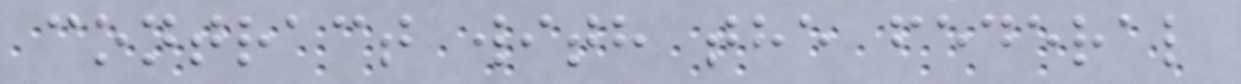contract with the federal
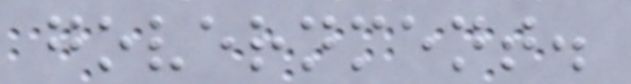government.
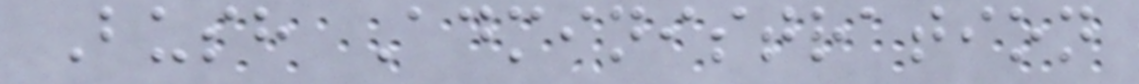Bush Administration
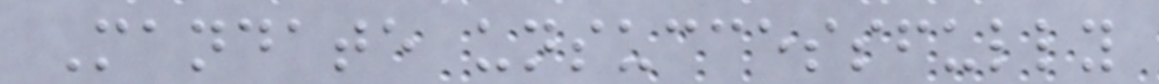Mandate unsuccessfully
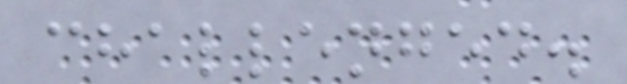challenged.
